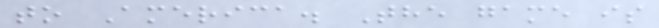to America. The game is
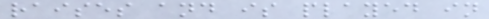raises and is played in
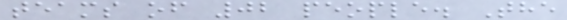teams of 02 people. The
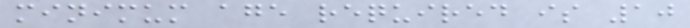minimum age required is 10
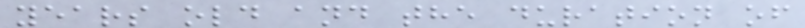years old and the duration of
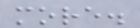more.
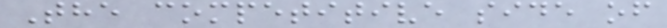The competitive side of
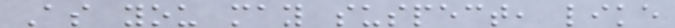As you may suspect, like
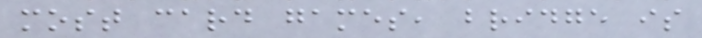most card games, bridge is
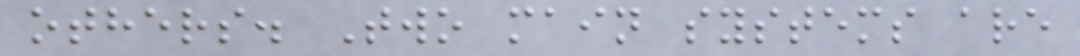others. Two main systems are
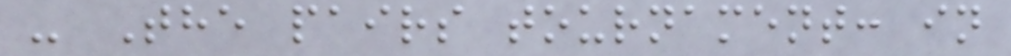- The pairs tournament: in
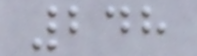248
